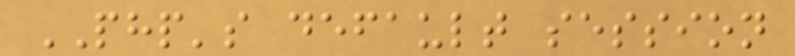PHP's default session
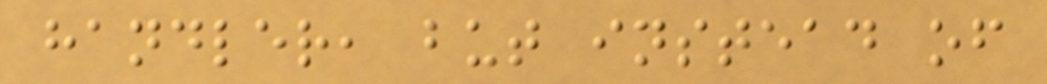handler, but instead of
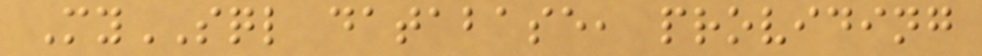MySQL database, providing
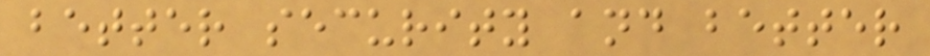better security and better
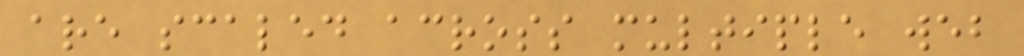are scaled across multiple web
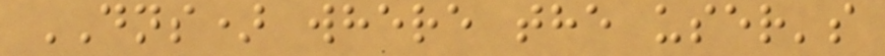DNS) where the user's
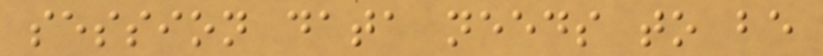session data needs to be
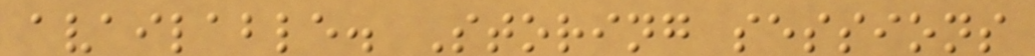available. Storing sessions
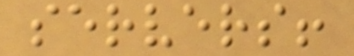servers!
